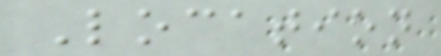Location
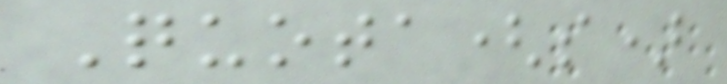Quota(s)
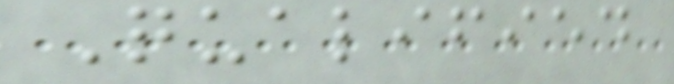Qualified
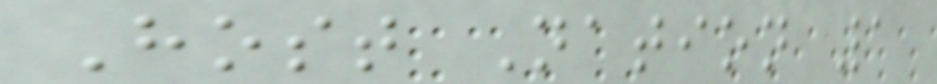Host Nation 1
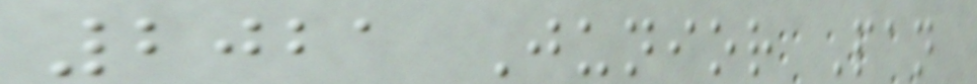2021 Junior Pan
